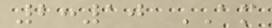2:10 AM
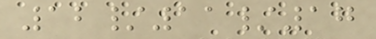12/11/17
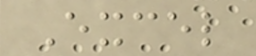Excel
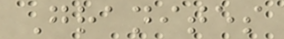Granites
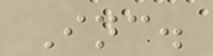Inc.
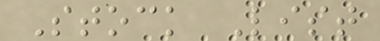Stock List
